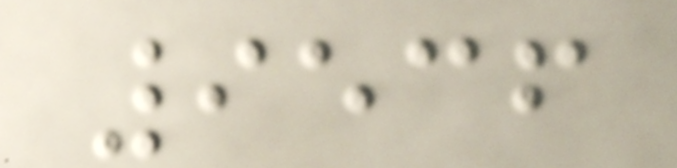9536
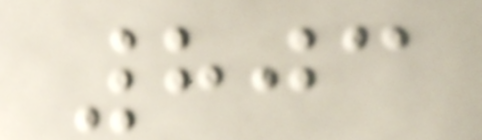803
